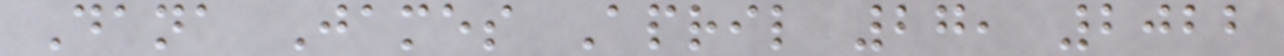Dana James April 27, 2022
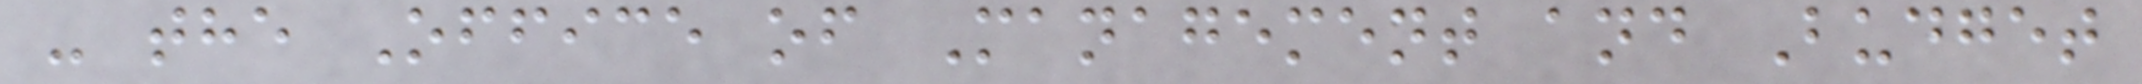- the Office of Management and Budget
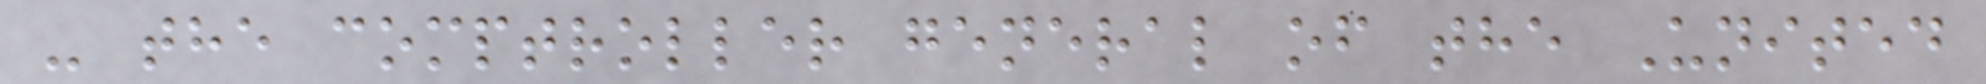- the comptroller general of the United
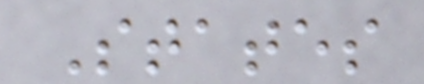States
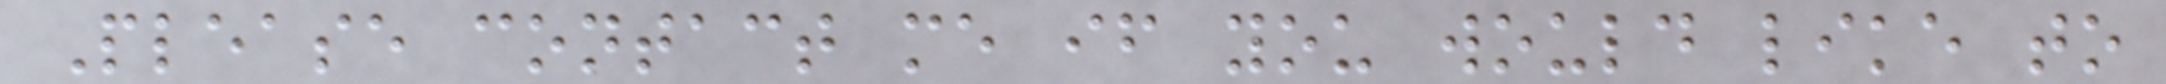Please contact me if you would like to
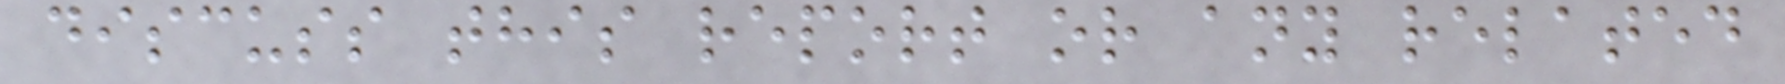discuss this report or any related
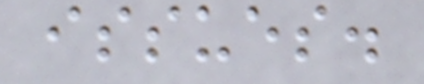issues.
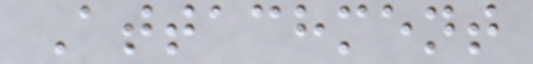Attachment
